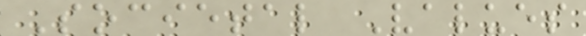Societal Values
